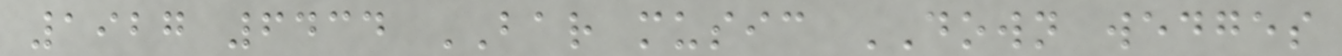1927 6434 BAR music DOWN wedges
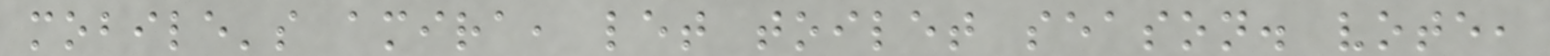mobile's amira, let toilet season. vote,
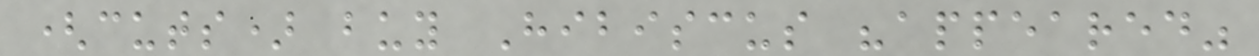(cuts) buy Hibiscus "appeared"
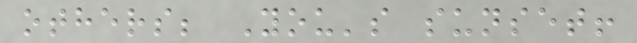others; You's sunset!
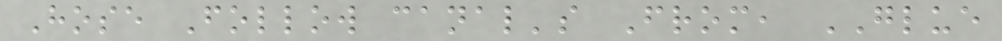Hose Follow canal's From, GLUE
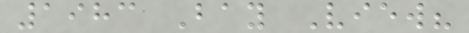1983 Bay View?
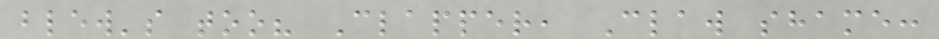blew's too? Clapper, Claw shame:
